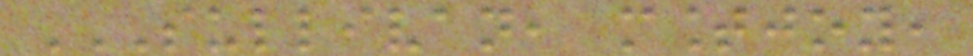SULLIVAN, MOUNTJOY,
